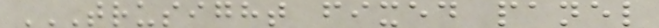TRUSIGHT FIXED PANEL
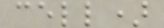cell)
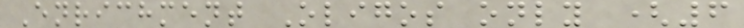Enrichment Oligos only (6
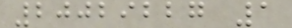20029227 1
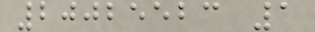20025523 1
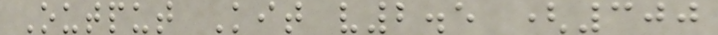Output Kit v2.5 (300
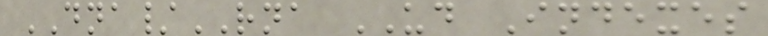DNA/RNA UD Indexes
